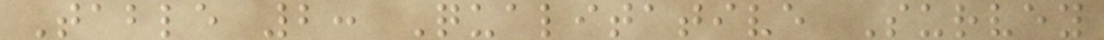Table 2: Qualitative Survey
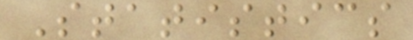Statistics
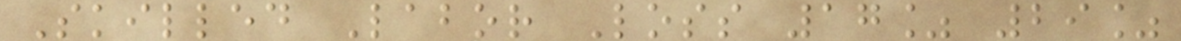Skilled Labor Loss 17% 29%
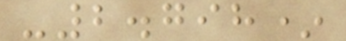-2.798*
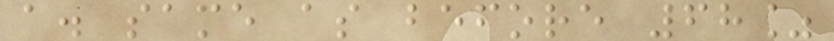a. same as before 68%
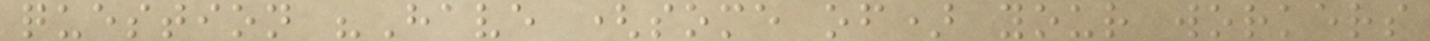question "Have (some of) your workers
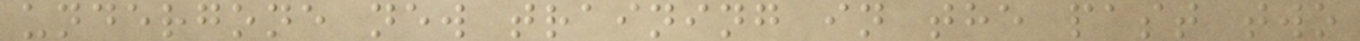undergone new training in the past two
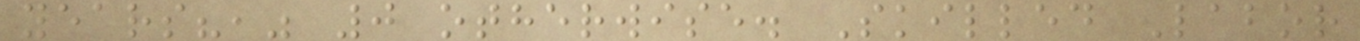years?," 0 otherwise. Skilled Labor
